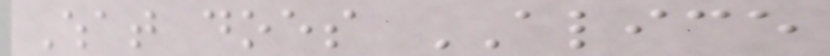What does ALICE
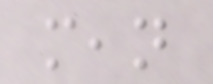mean
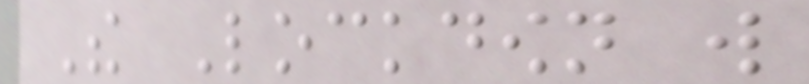The Lockdown will
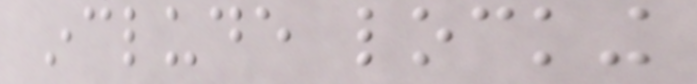include locking
